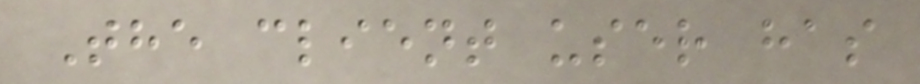The client user has
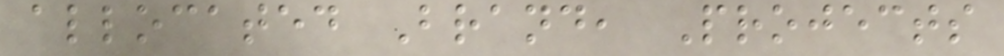allocated Brand, Projects
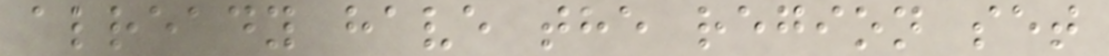already have the region set
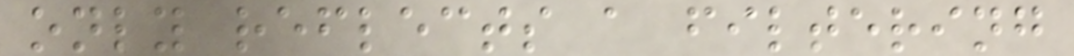only reflects a filtering
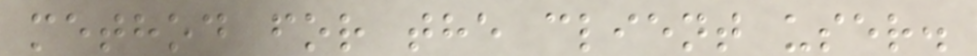method for the client user.
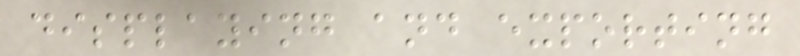displaying and exporting
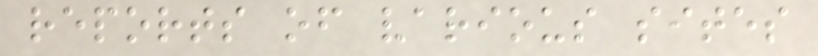reports of various sites
